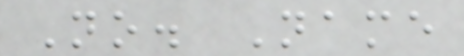No. Name
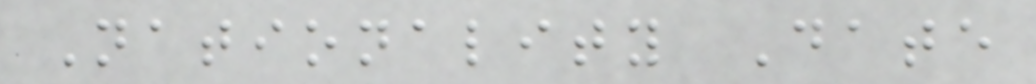Nationality Date
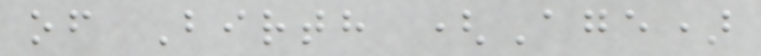of Birth (Age)
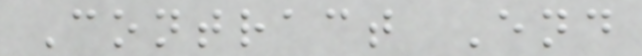Contract End
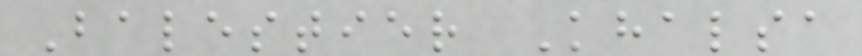Balestier Khalsa
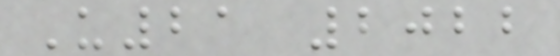U21 2022
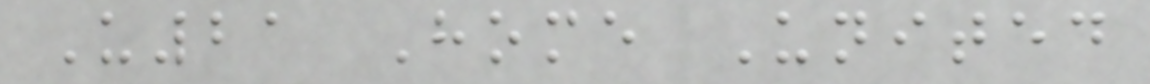U21 Home United
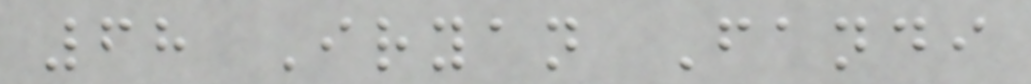68 Iryan Fandi
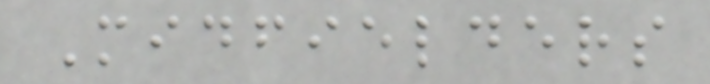Midfielders
